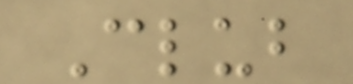Club
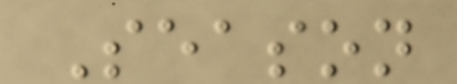Season
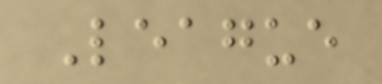League
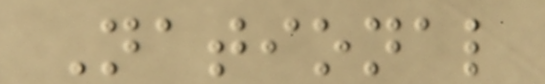National
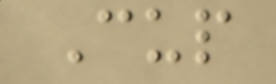Cup
